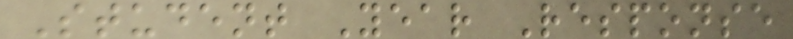Student Year Response
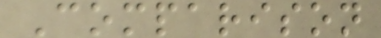Comparison
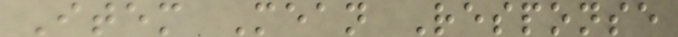Item Mean Response
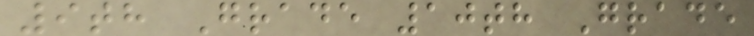9th Grade 10th Grade
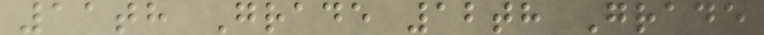11th Grade 12th Grade
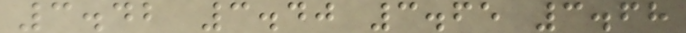3.42 3.40 3.65 3.68
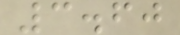3.60
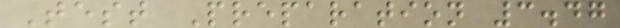Test Preparation 3.47
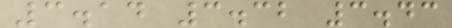3.14 3.32 3.43
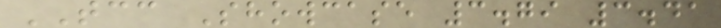TCC Showcase 3.79 3.41
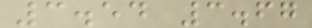3.54 3.67
